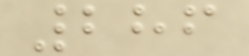286
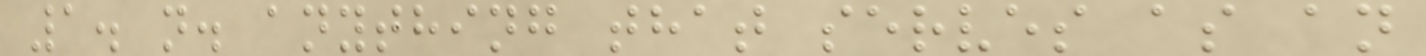1. n. anything that serves as an
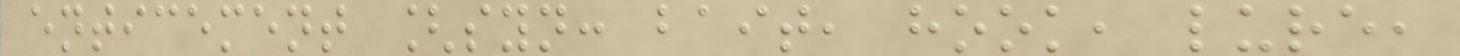enticement [syn: bait, hook, lure,
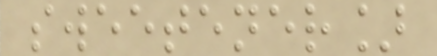sweetener]
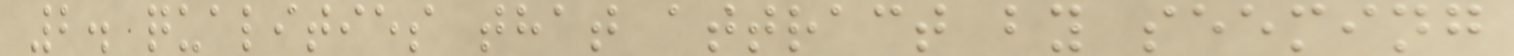2. qualities that attract by seeming
